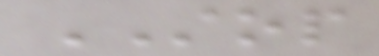STOP
